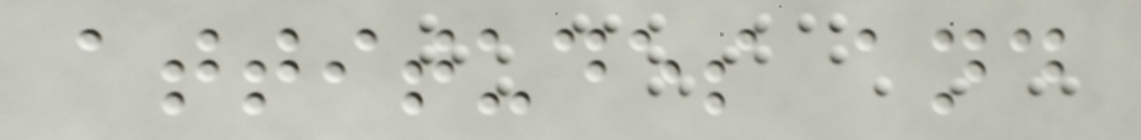attitudes and
